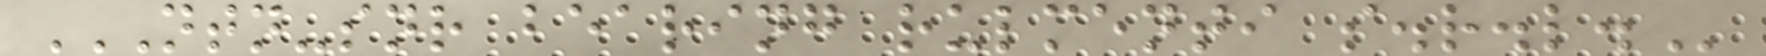NTN-SNR BEARING RULMENTI S.R.L.
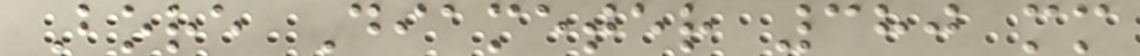Bore Diameter 380 mm
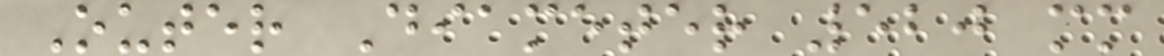Outer Diameter 520 mm
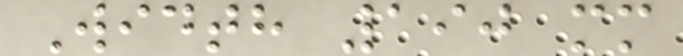Width 190 mm
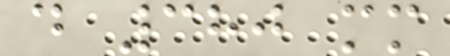d 380 mm
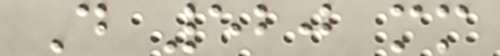D 520 mm
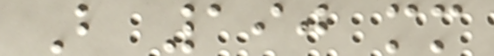B 190 mm
